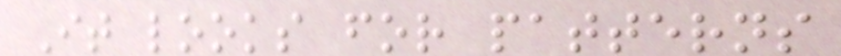It looks for patterns
